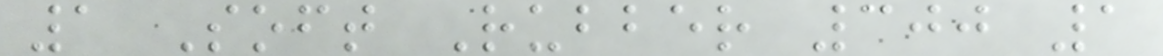1 Soft Rubber 300 1
